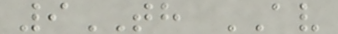9TH AV
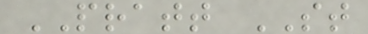PRATT ST
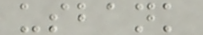usbank
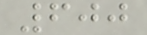600
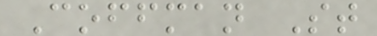Coffman St
